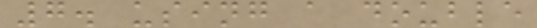7. using a double
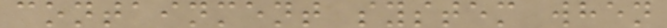containment system when
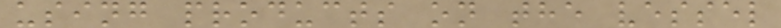using products on the vessel
